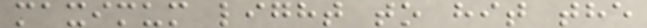maximum light to hit the
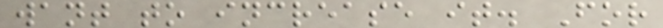want to increase it. For
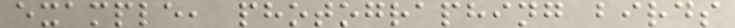example, photographing birds
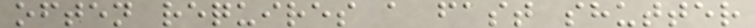often requires a fast shutter
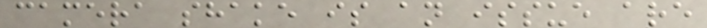camera shake is an issue are
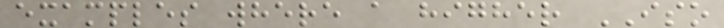examples where a higher ISO
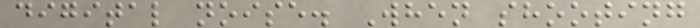digital noise. When shooting
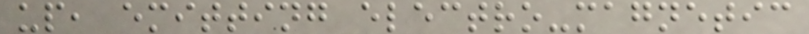up, emitting electro-magnetic
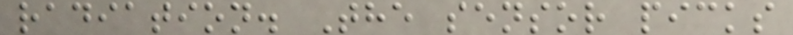radiation. The sensor picks
